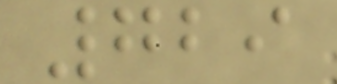729
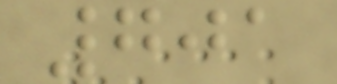701
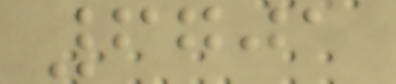6701
